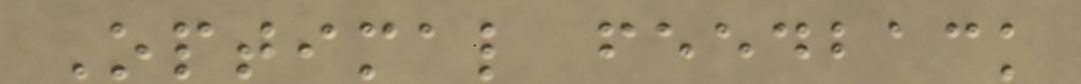Optimal feedback
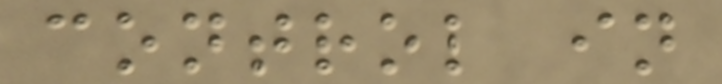control in
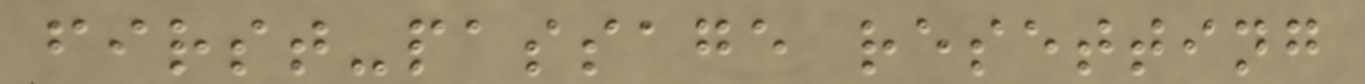first-passage resetting
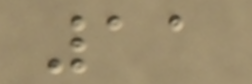11
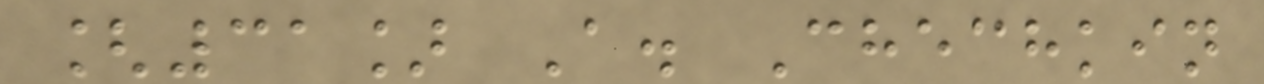[31] A. Chechkin
